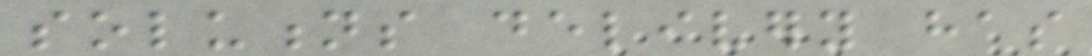solutions delivery has
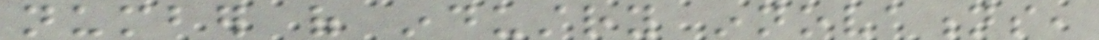number of industry innovations,
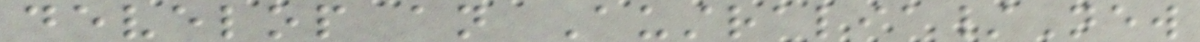develop an Australia/New
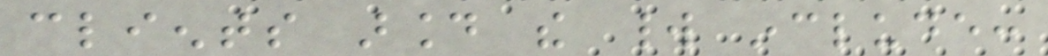clients around the world include:
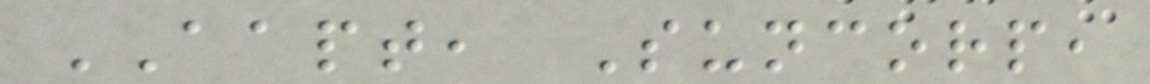AAPT, Suncorp,
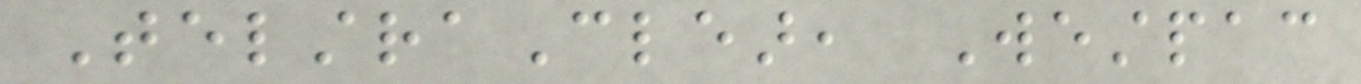TelstraClear, Westpac
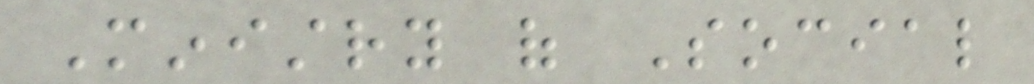Ministry of Social
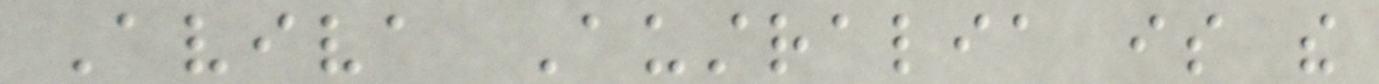Aviva Australia is the
